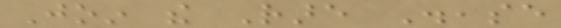Join the Rare Disease
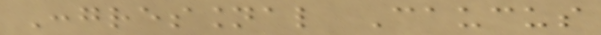Congressional Caucus
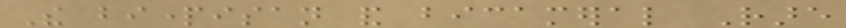The bipartisan and bicameral Rare
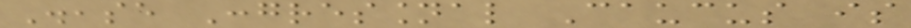Disease Congressional Caucus is
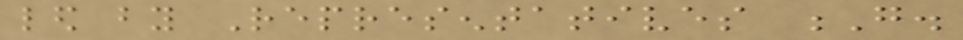led by Representatives G.
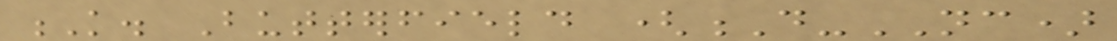K. Butterfield (D-NC)
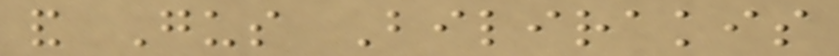and Gus Bilirakis
